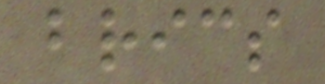brics
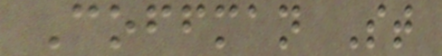Coffman St
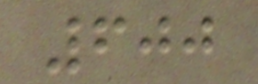600
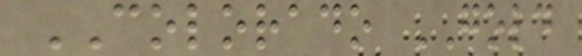COLORADO GOLD
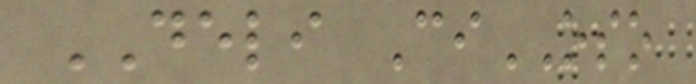DELI CiOSO
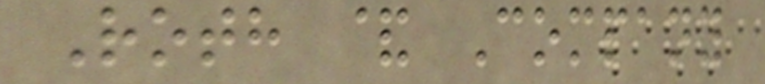Roth & Company
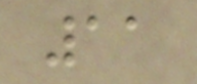11
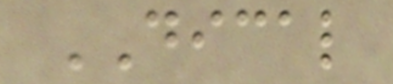DICAL
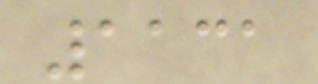1131
